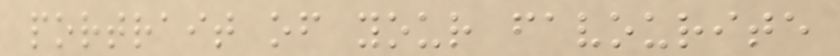portrait of your favourite
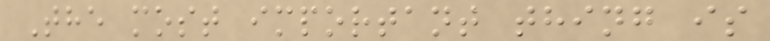The most important thing is
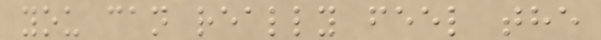you can really feel the
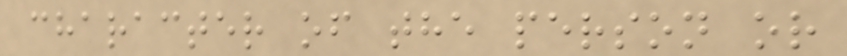character of the person or
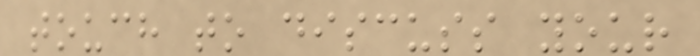touch to discuss your
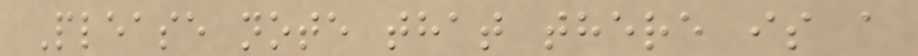Please note that there is a
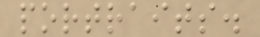portraits.
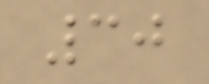30
